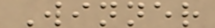Winner
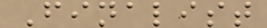Finalist
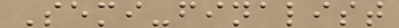Semi-finalist
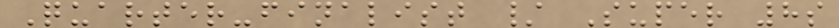Quarter-finalist / Super 8s
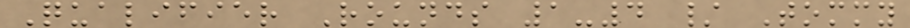Qualifier Rounds 1-4 / Tommy
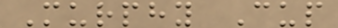Murphy Cup
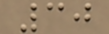30
